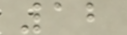12
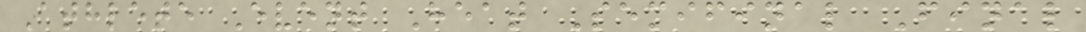Athlete Event Heat Semifinal Final
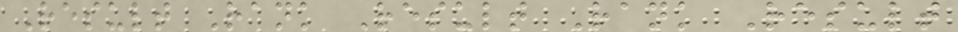Result Rank Result Rank Result
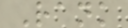Rank
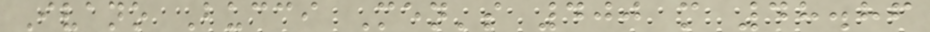Ivano Bucci Men's 400 m 48.86
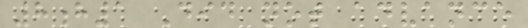8h1 Did not advance
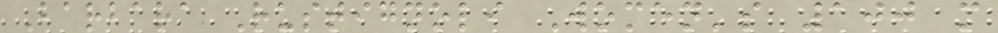Barbara Rustignoli Women's 100 m
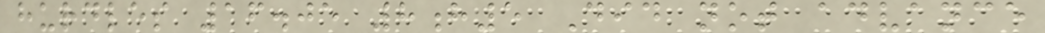hurdles 16.05 8h5 Did not advance
